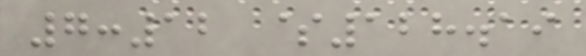7:12 $128.19
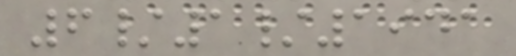6/1/1941
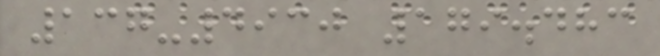137-4930 179.483
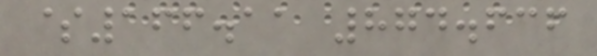$166.11 874.636
